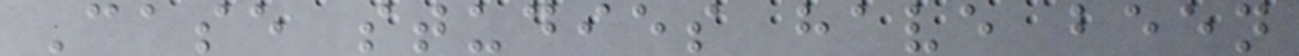Case studies have been
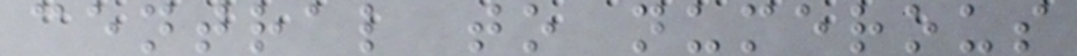central to numerous
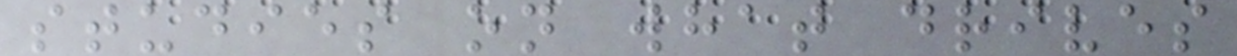studies on what drives
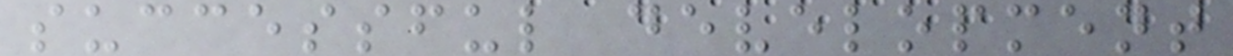successful development
